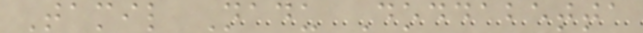Tamil Nadu Doddabetta
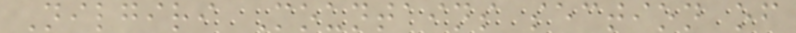Nilgiri Mountains section of
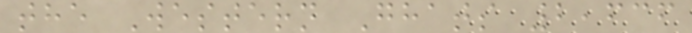the Western Ghats 2,636
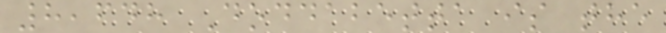8,648 Doddabetta is the
